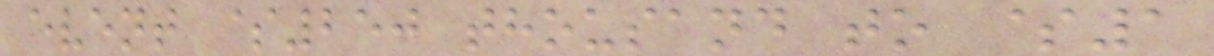event $250 thousand to $1
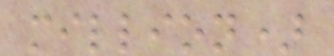million)
